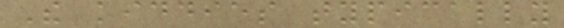The kiddies typically
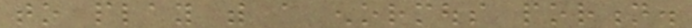to play with a enormous portion.
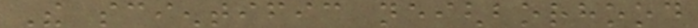The scientific neighborhood
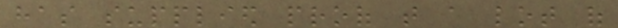has supplied proof that a lot of
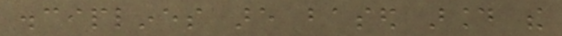disciplines are based around the
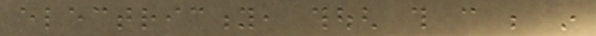electricity, though this can be in
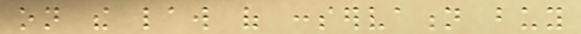on the law of conservation buy
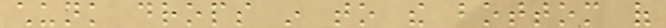chunk drops in to the bottom of
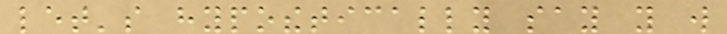let's hypothetically say you will
